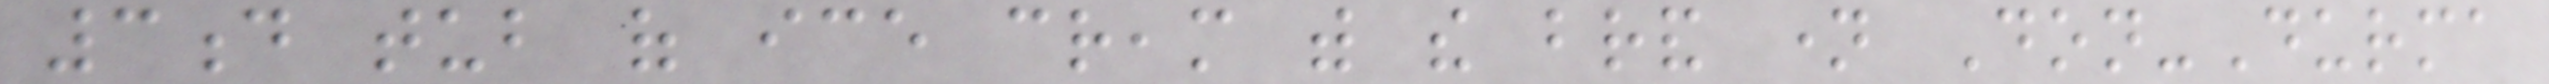3d tub of ice cream with the brand name Don-Durma
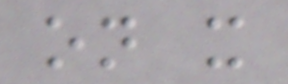on it
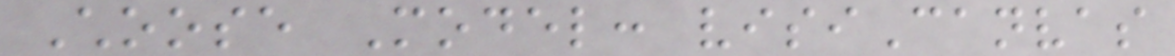Choose Model: visiCanvas
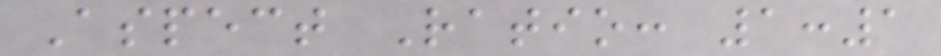Aspect Ratio: 1:1
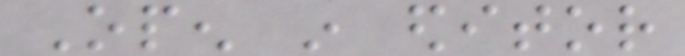Open in editor
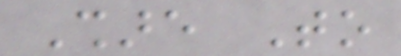Share To
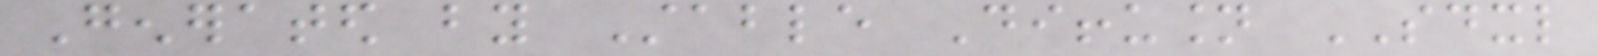Generated by Stable Diffusion SDXL
